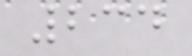234
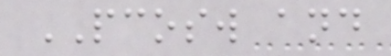PCOSW and
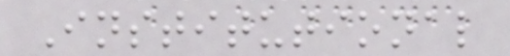Institutional
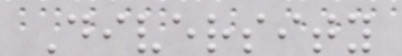Diversity
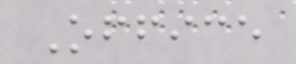Office
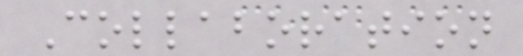Collaboration
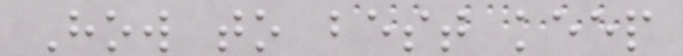How to best keep
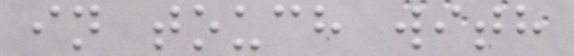in touch with
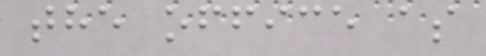the office as
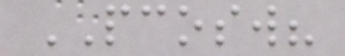PCOSW?
